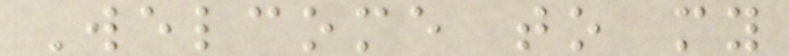Welcome to my
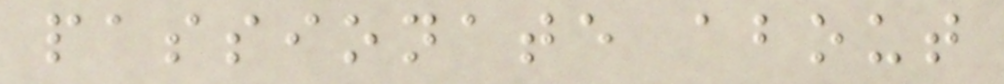passionate about
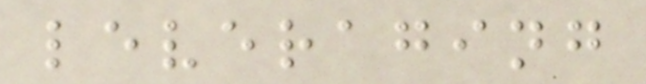leveraging
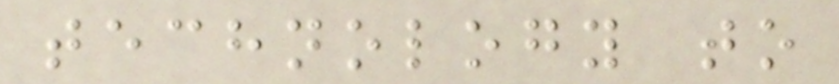technology to
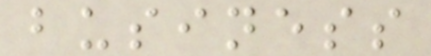business
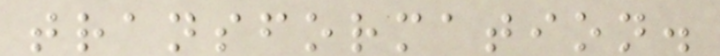transformation.
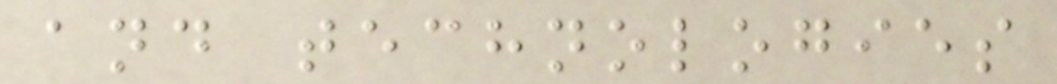and technologies
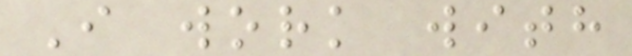I work with
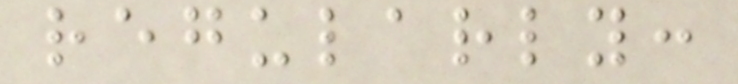regularly:
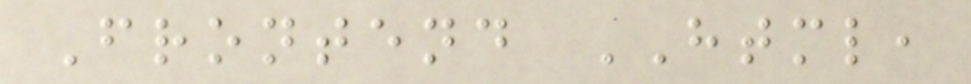Frontend HTML,
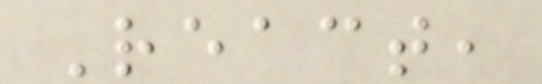React,
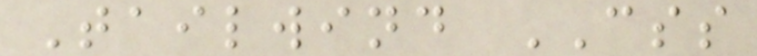Tailwind CSS
